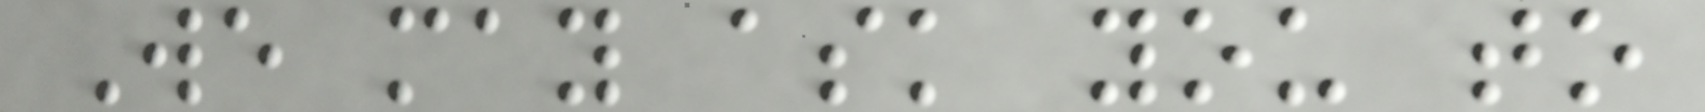We may ask you to
